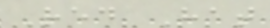Red Hat
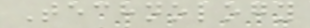Technology
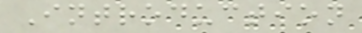Introduction
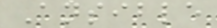Ansible
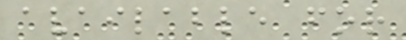available for
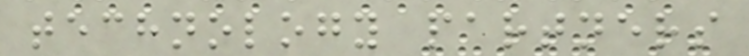technology partners
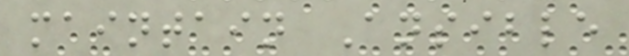maintain Ansible
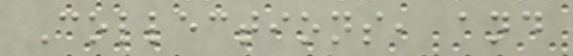Collections, and
